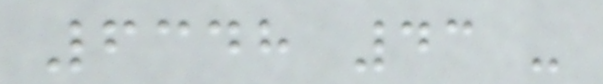6348 43 -
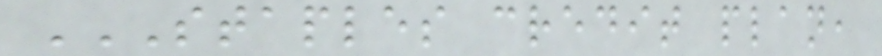STAPLES CREDIT PLAN,
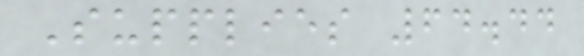Supplies 64.44
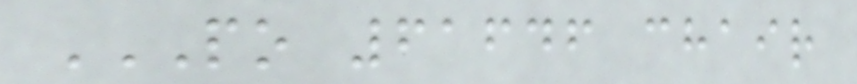PO 61646 CHAIR
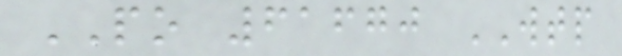PO 61670 WTP
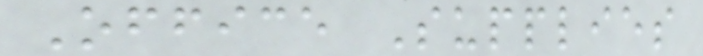Office Supplies
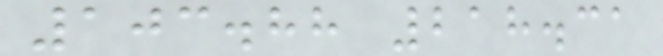103.88 218.31
